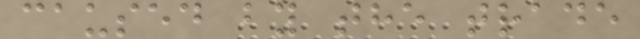caused by the trade
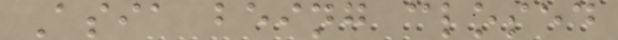Asia being closed
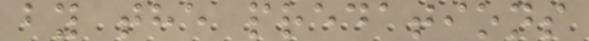by the predations
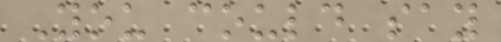You could say
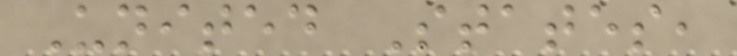United States,
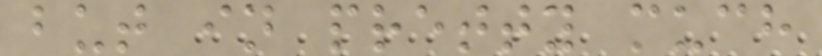but in pretty much
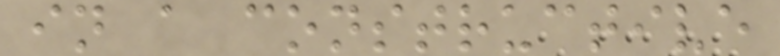in a constructive
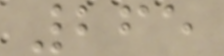265
